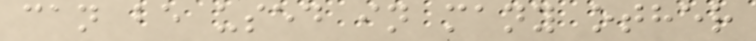can be used in many other
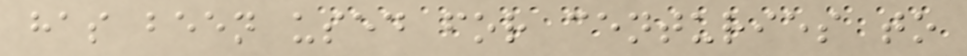has been used for centuries to
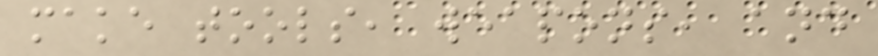make tools, weapons, and
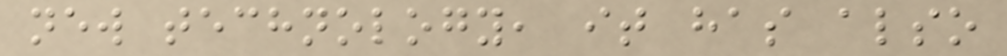new technology, it has also
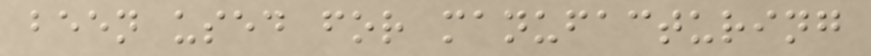been used for manufacturing
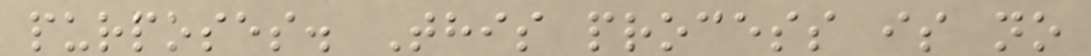purposes. This process is no
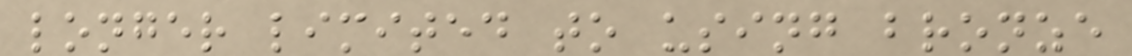longer limited to using bronze
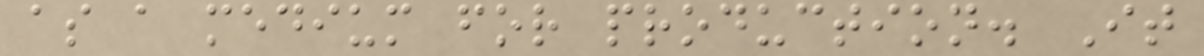as a medium for production. It
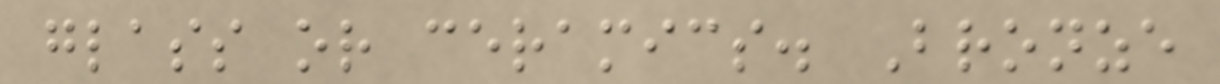glass or ceramics. Bronze
